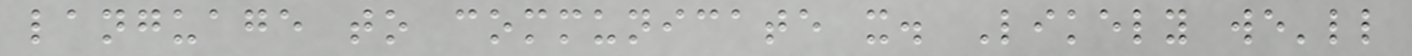language to communicate it. Likely we'll
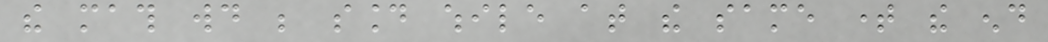the math would be sound while at the same time the end
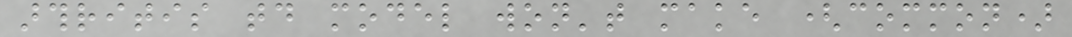arthritis today model won't make (common)
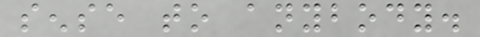sense to anybody.
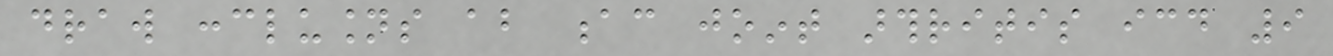draw conclusions about ac joint arthritis icd 9
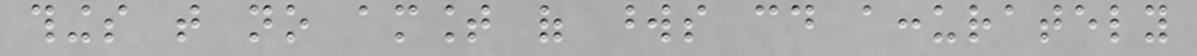things that no amount of words could accurately
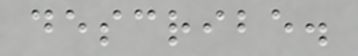describe.
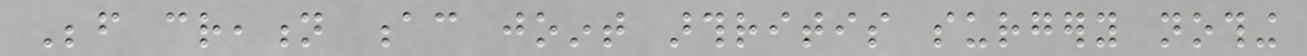Before creation ac joint arthritis surgery nothing
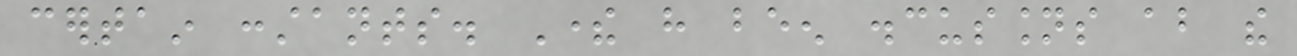certain constants. There have been discussions about the
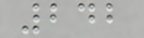242
